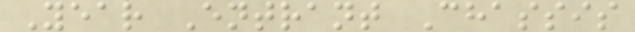Year Entrant Chassis
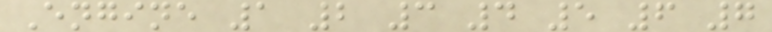Engine 1 2 3 4 5 6 7
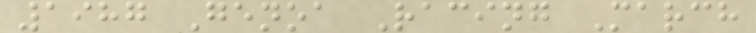1987 Genoa Racing March
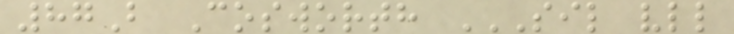87B Cosworth SIL VLL
